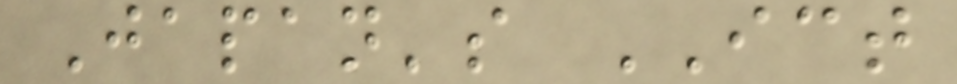Japan's ICT
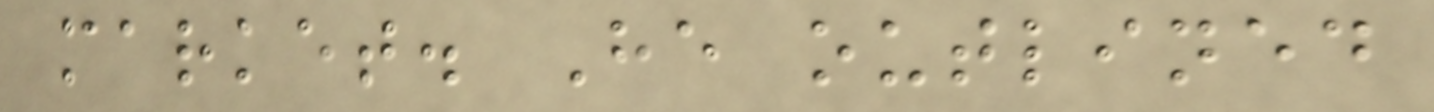market. He outlined
